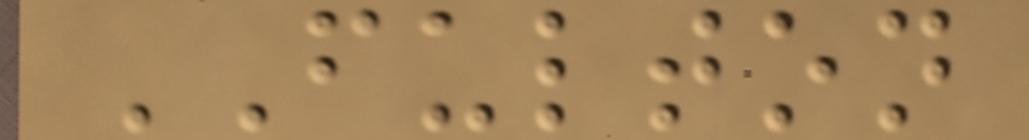FULTON
